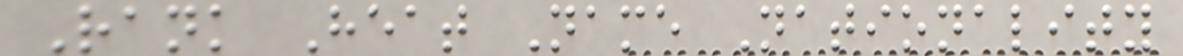Rank Heat Name Nationality
